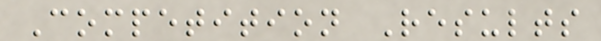Competition Results
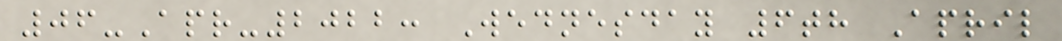06-Apr-2022: Wednesday 6th April
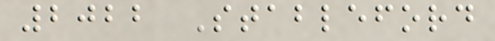2022 Stableford
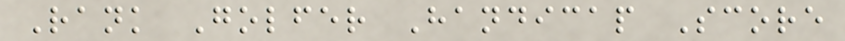Rank Golfer Handicap Score
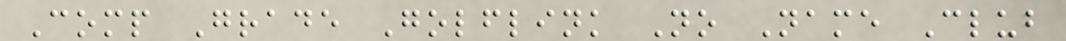Comp Grade Golflink No Name Club
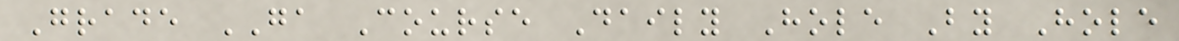Grade GA Course Daily Hole By Hole
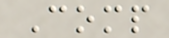Comp
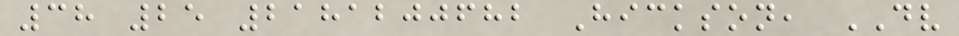38 25 2181200682 Hickson, DV
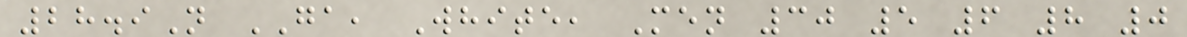28.9N GA, White, Men 30 5 6 8 0
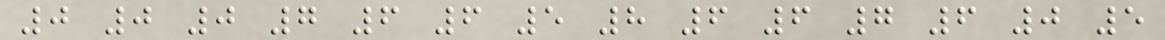0 0 0 7 6 6 5 8 6 6 7 6 0 5
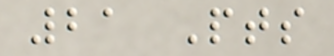21 Pts
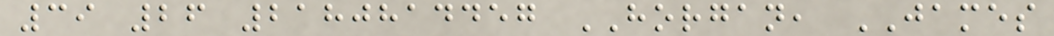39 26 2180814457 HORGAN, JAMES
